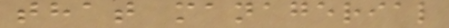that managerial
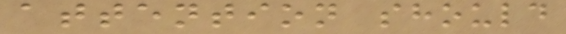attention should
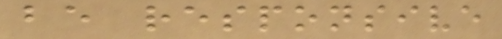be responsive
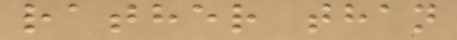rather than
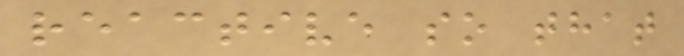reactive so that
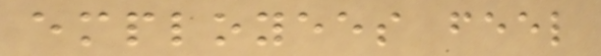employees feel
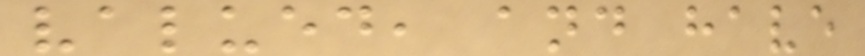valued, and have
